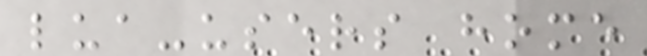lua-users home
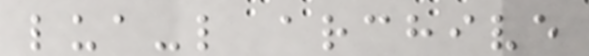lua-l archive
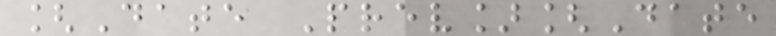[Date Prev][Date
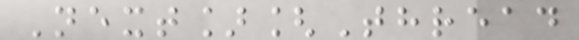Next][Thread
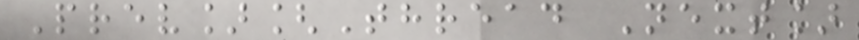Prev][Thread Next]
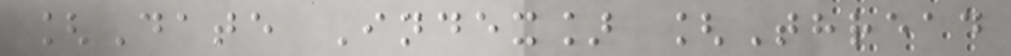[Date Index] [Thread
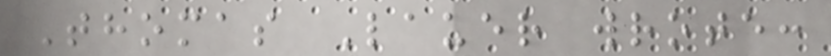Thomas Lauer wrote:
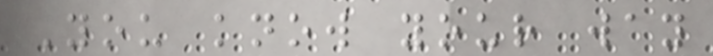You know your way
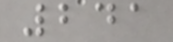241
